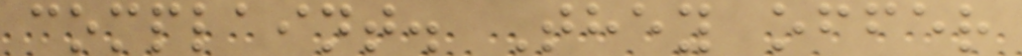complaint. They offer
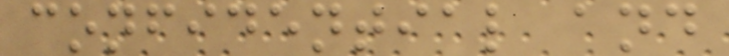confidential and
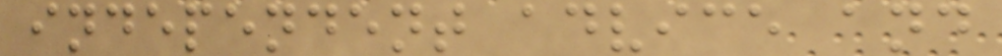independent advice and
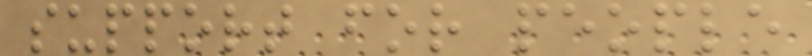support for people
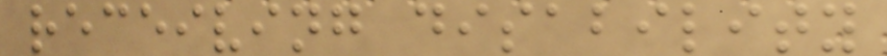receiving disability
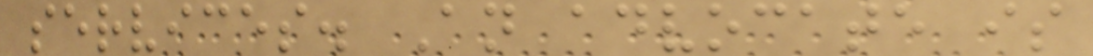services. An advocate is
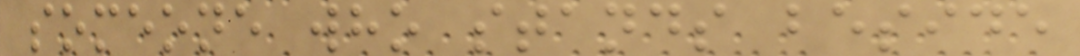someone who stands beside
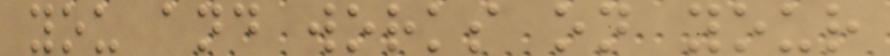you and works on your
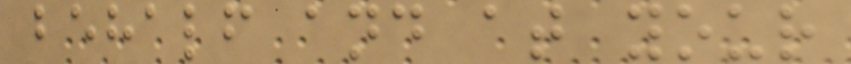behalf and at your
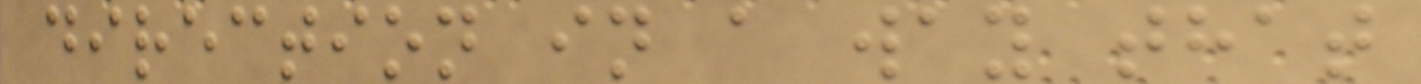direction in a way that
